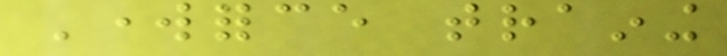Workforce training
